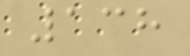138
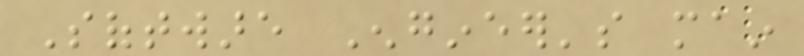Software Engineer's main
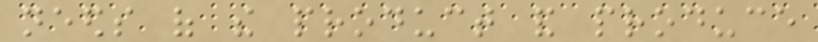needs of the product and produce
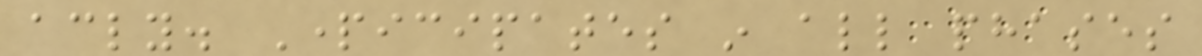accordingly. Participates in all phases
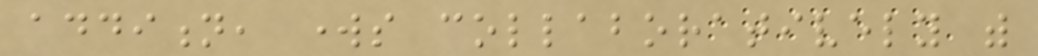addition, works collaboratively with
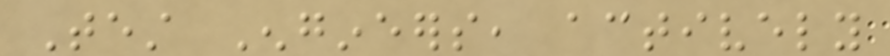Test Engineers, actively
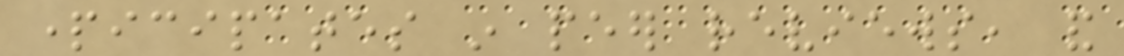participates in peer reviews, and
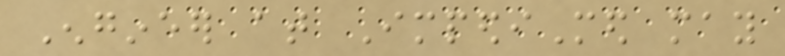Engineer at ImpediMed may
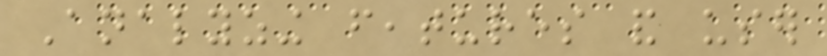Analyzing features and user
